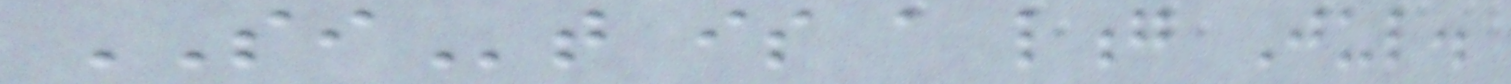SIt is a long Jul.
